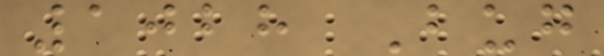1028 Bug
